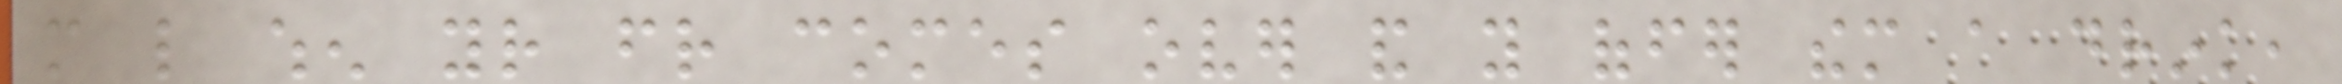more like when your friend comes over and you offer them a drink,
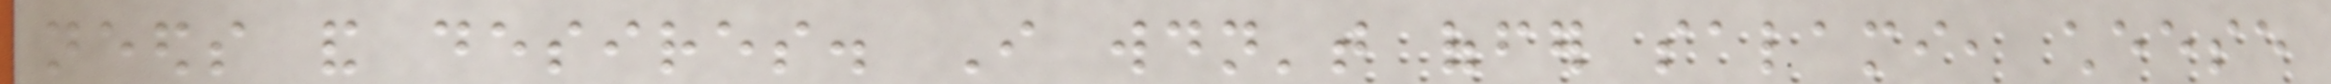needs and desires. I wouldn't offer salami, cheese
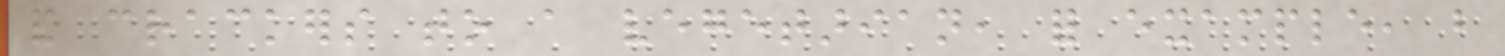and crackers to a vegetarian, for example, but
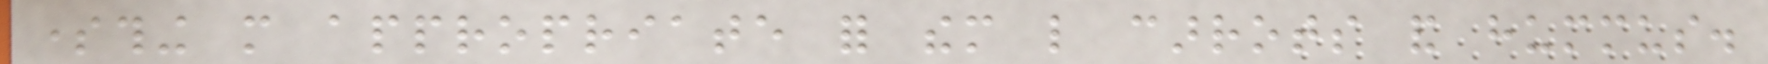something more appropriate for them like carrots and hummus.
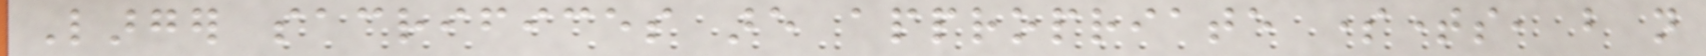Larger sacrifices are appropriate sometimes, but not
